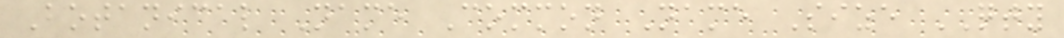Botanical Name Common Name Size QTY
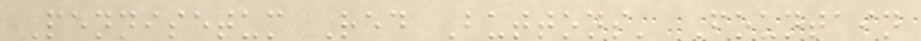Pennisetum Red Buttons' Fountain
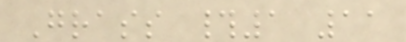Grass #1 11
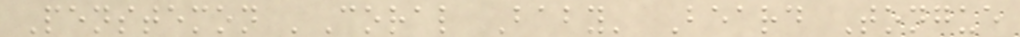Penstemon 'Coral Baby' Beard Tongue
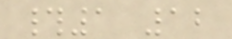#1 12
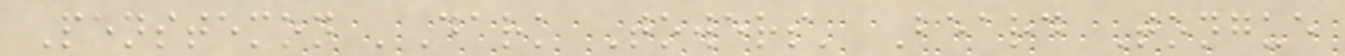Penstemon 'Dark Towers' Beard Tongue
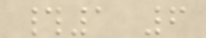#1 6
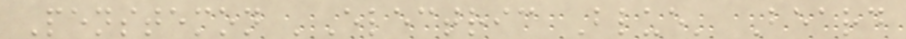Penstemon 'Electric Blue' Beard
